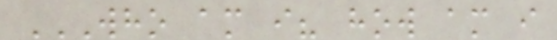WHO AM I? HOW AM I
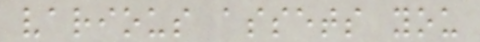various assets you
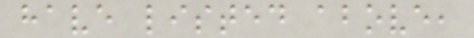have listed above,
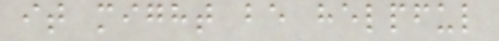it might be helpful
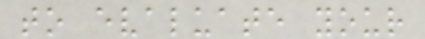to evaluate your
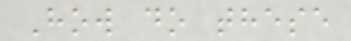How do these
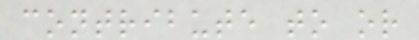contribute to or
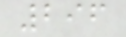296
